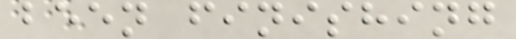been finishing
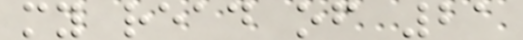my read of 21
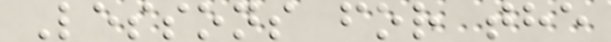Lessons for the
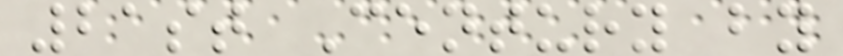21st Century by
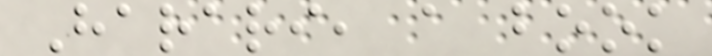Harari, a book
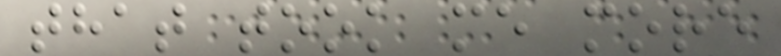that took me more
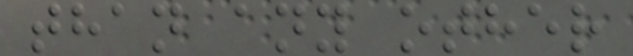than any other
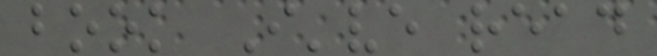book I've read
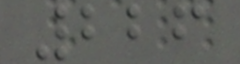226
